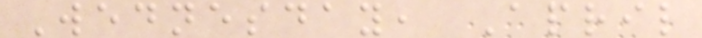Wednesday, April
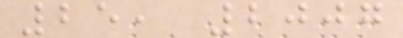25, 2007
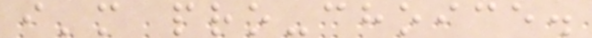i'm pro-choice.
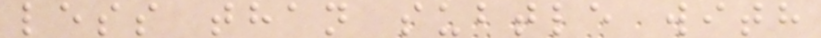less than subtle with
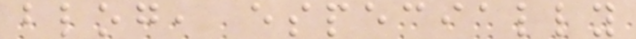blog, especially
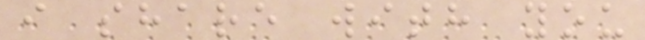i share with you
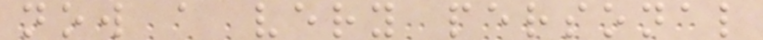now a very personal
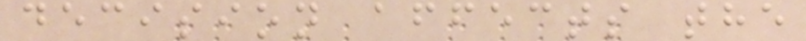decision affects the
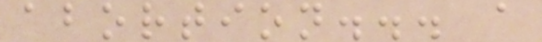abortion... a
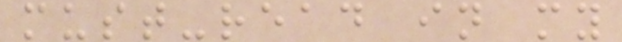must-read in my
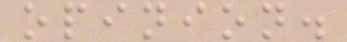opinion.
